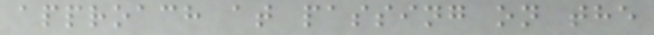approach at passing on the
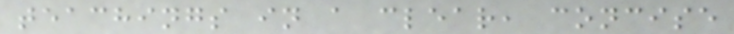teachings in a clear, concise
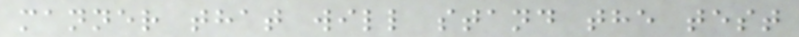manner that will stand the test
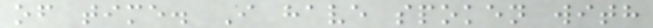of time. I have spoken with
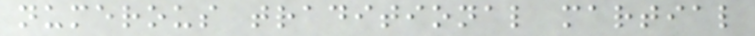numerous traditional martial
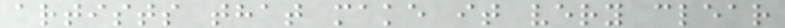artists that make it very clear
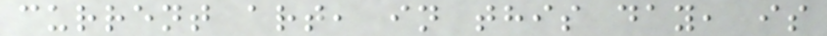current art, in this day, is
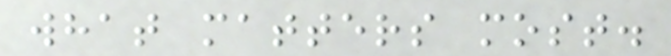what matters most.
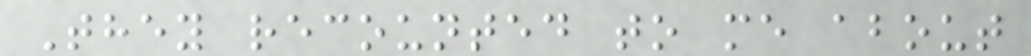They recounted to me about
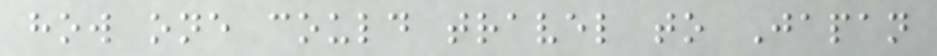how one could travel to Japan
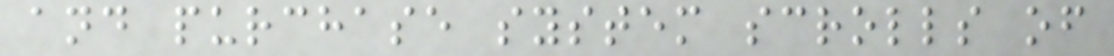and purchase system scrolls of
